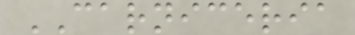CARNICERIA
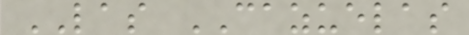LAS CAZUELAS
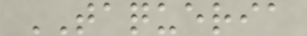TAQUERIA
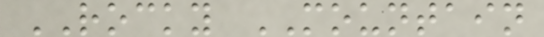ROCKY MOUNTAIN
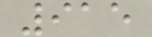915
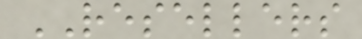RESELLERS
